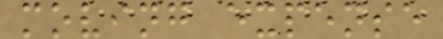moving expense
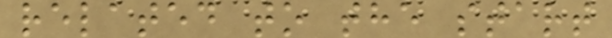related to the start
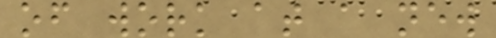of work at a new
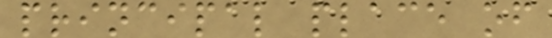principal place of
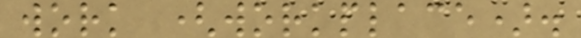work (workplace).
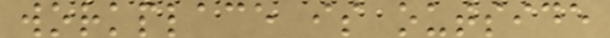workplace is outside
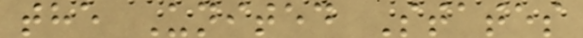the United States
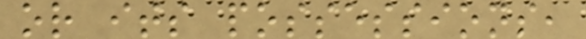or its possessions,
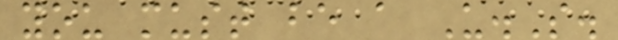you must be a U.S.
